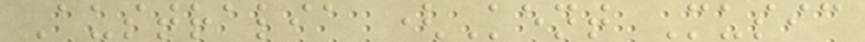Australia (Kent Music
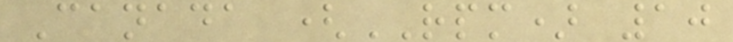Canada (RPM) 10
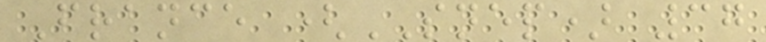France (SNEP) 37
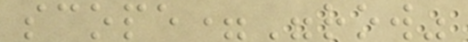scope="row"
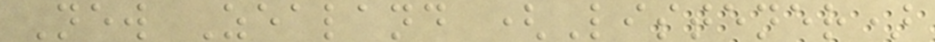New Zealand (Listener)
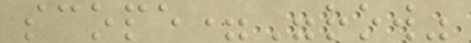scope="row"
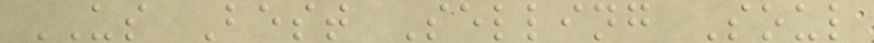US Best Selling Soul
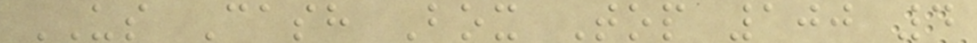US Cash Box Top 100 4
